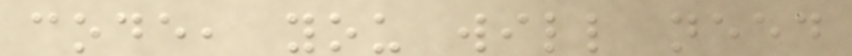code, you will need
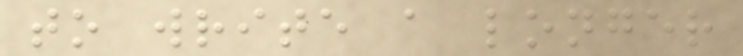to write a longer
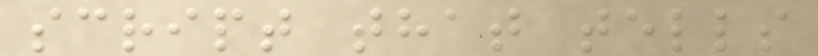script that tells
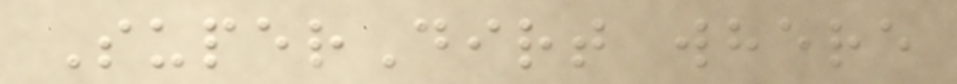SuperDirt where
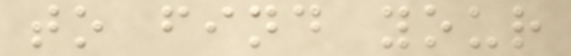to find your
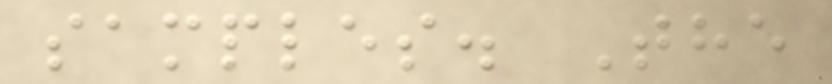samples. The
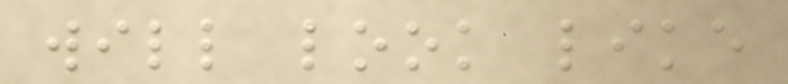will look like
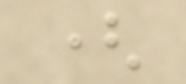(
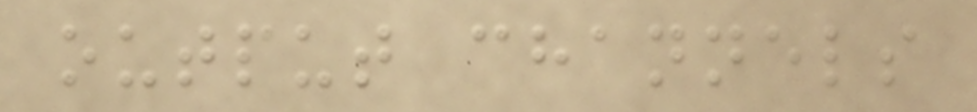output channels
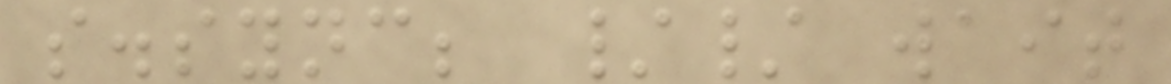s.sync; // wait
